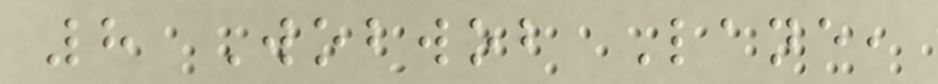8 Wobwob Lane,
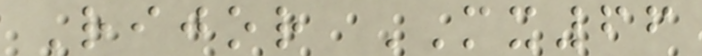Rijor MX66
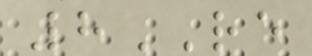8RE
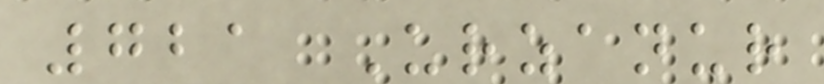721 Urzanur
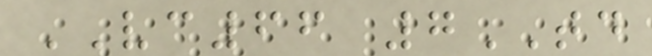VC66 7TD
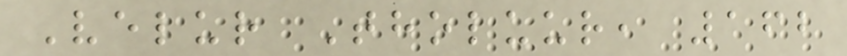Velur Tholuur, 162
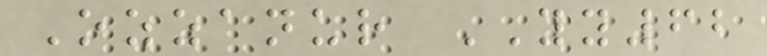Ozzanur YY62
